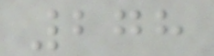278
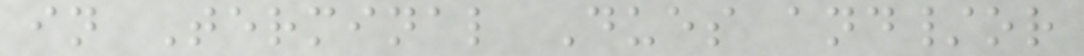in Terminal Dues and/or
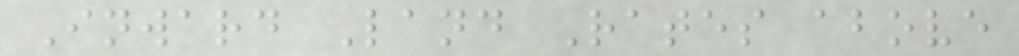Inward Land Rates above
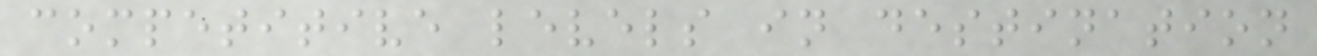competitive levels in destination
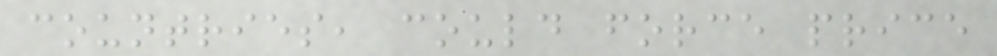countries, could force price
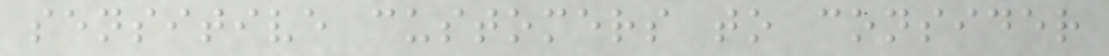sensitive customers to consider
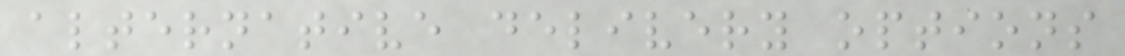alternative delivery options
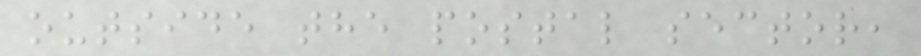outside the postal sector,
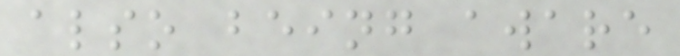also being aware
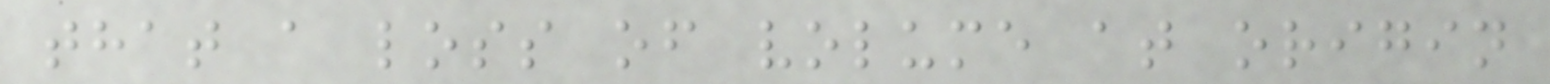that a loss of volume at origin
